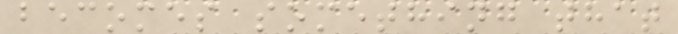becomes something that
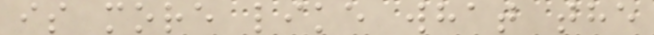is more like what the
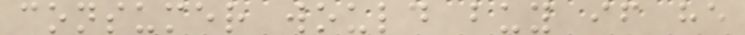consumer would buy if he
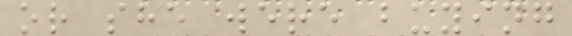or she were buying
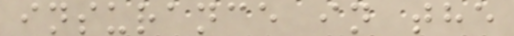insurance in the
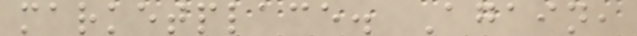marketplace. Again,
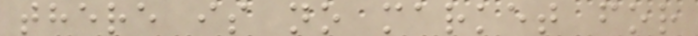there is no market for
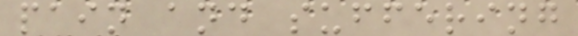pain and suffering
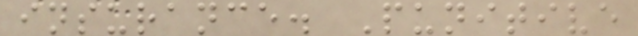insurance. Punitive
